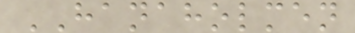HANAHOLMEN
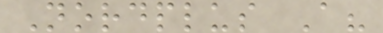Nordplus A?
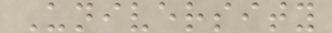University
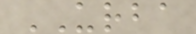URBA
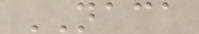NACA
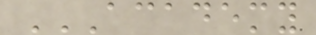ACADEMY
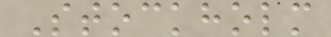Stockholm
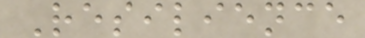Resilience
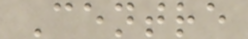Centre
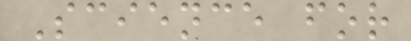Science for
